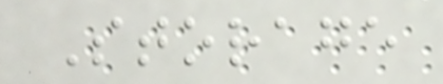Storage
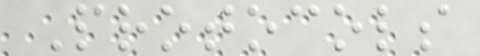Protocols
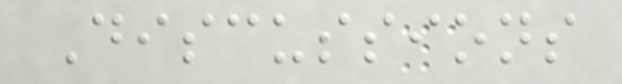Discussions
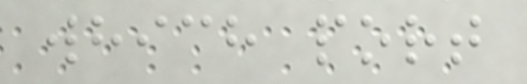which port
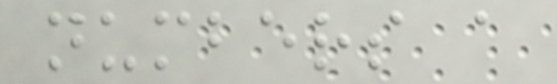numbers a
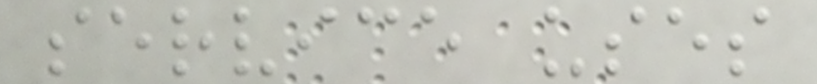service uses
